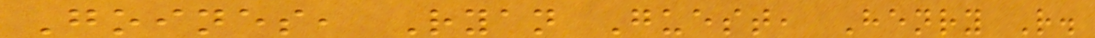Goines, Ryan Guest, Henry R.
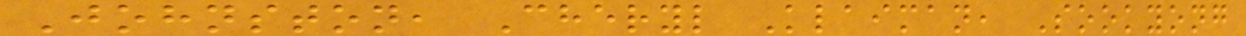Johnston, Cheryl Klaiman, Sookyong
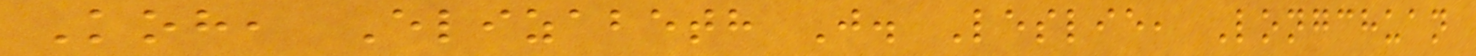Koh, Elizabeth J. Leslie, Longchuan
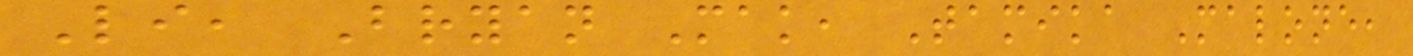Li, Bryan Mak, Tamika Malone,
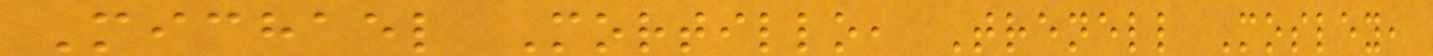Michael Mortillo, Trenell Mosley,
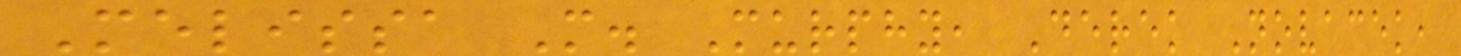Melissa M. Murphy, Derek Novacek,
